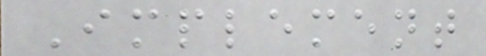Implement
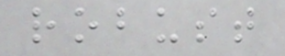robust
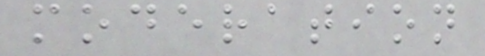moderation
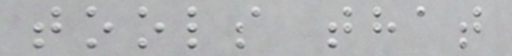tools that
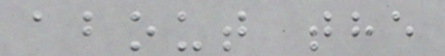about the
